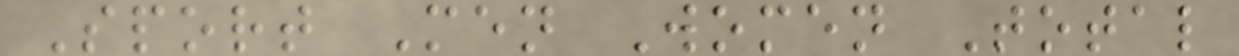Sport Men Women Total
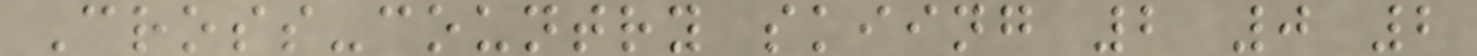Cross-country skiing 2 0 2
